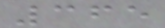365
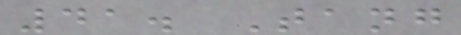41. Tang
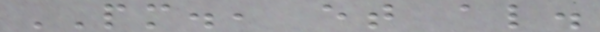PM., et al.
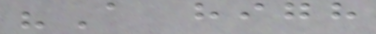"A high
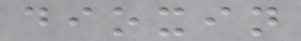dioxin
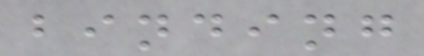binding
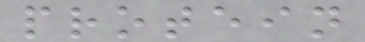protein
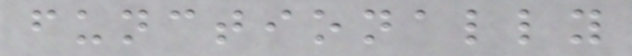functionally
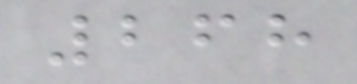268
